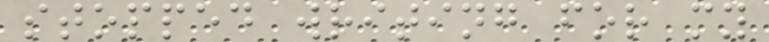stopped writing for my
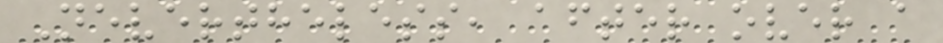Nevertheless, after over a
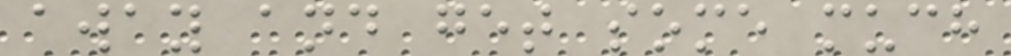away and get some much
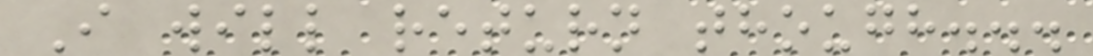I will return though...
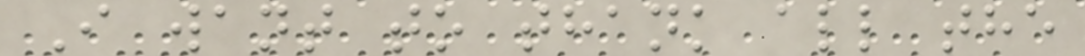I want to thank all the
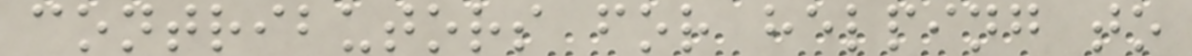contributors for helping to
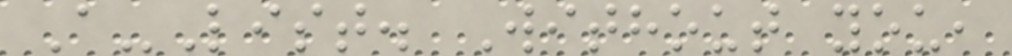A-List. Without you,
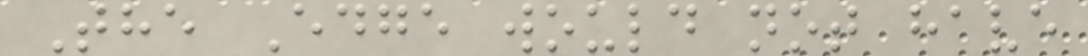The Edge would not have
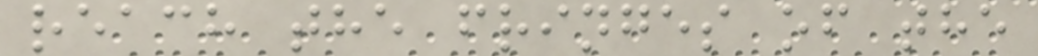reach the fringes of the
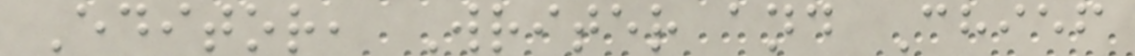Editor, Writer and Chief
